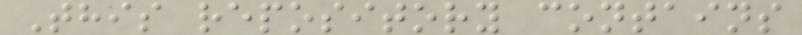This repository contains
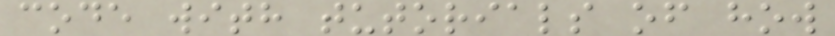code with tutorials of how
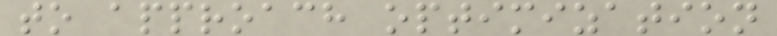to approach optimization
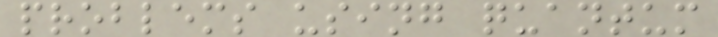problems using quantum
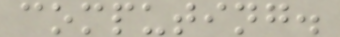computing.
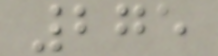275
